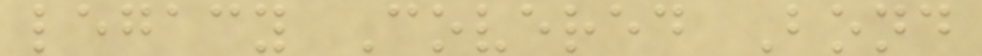legacy Covered Bond
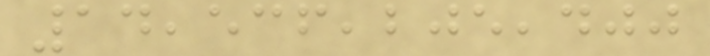14,536,205,400
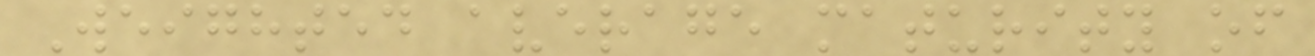Weighted average maturity of
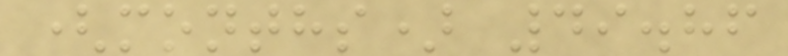(months) 49.86
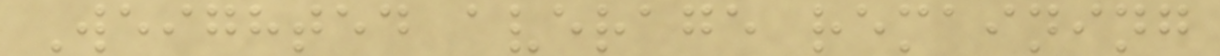Weighted average remaining
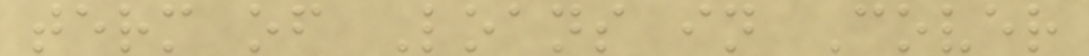term of Loans in Cover
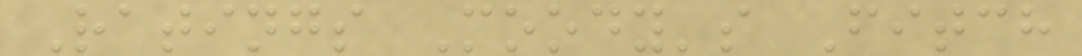Ratings Moody's Fitch
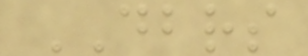DBRS
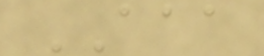AAA
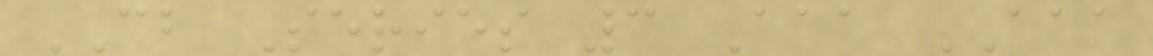CB Series 3 Aaa AAA
